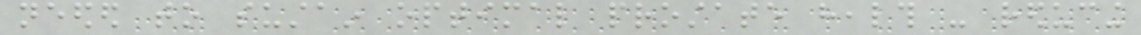needed to sustain optimal prostate health - reducing
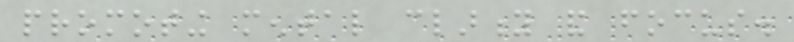promoting mental clarity and focus.
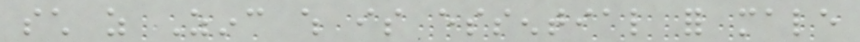such as Zinc which is essential for male
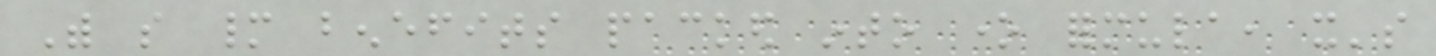With so many benefits packed into one formula, it's
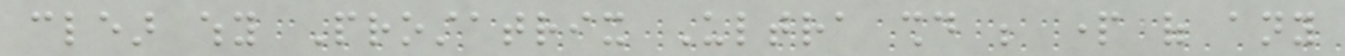clear why Prostatrix Ultra should be part of any
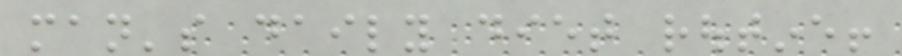man's daily diet routine!
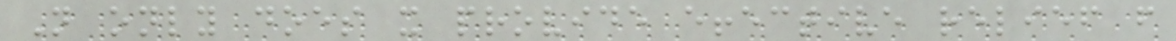Not only does it provide effective relief from
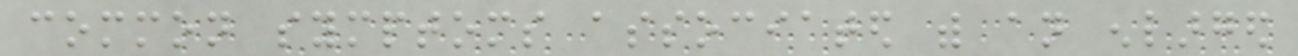common symptoms associated with an enlarged
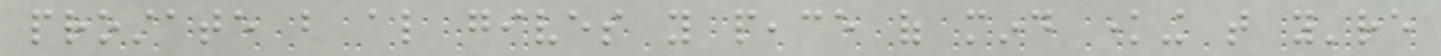prostate but also gives you peace of mind knowing that you're
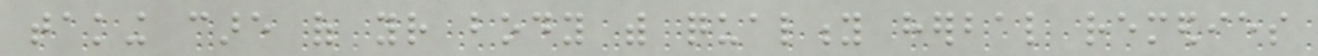taking care of your body with quality herbal remedies
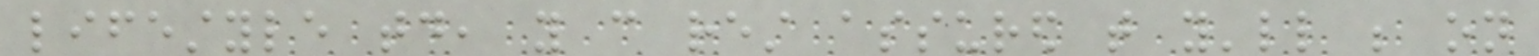lifestyle today, you can rest assured that you'll be on
